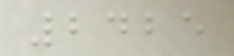2425
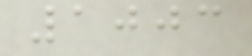1003
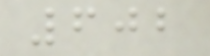602
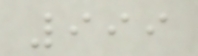999
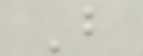B
